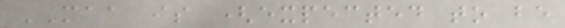MAA is (expected to be
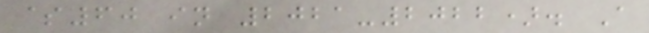$60 in 2021-2022). A
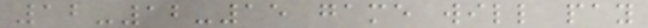12-12-15 game will pay
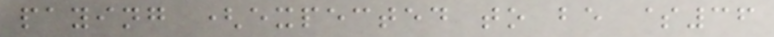paying (expected to be $36
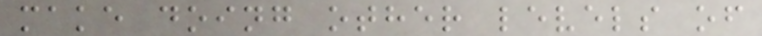make doing other levels of
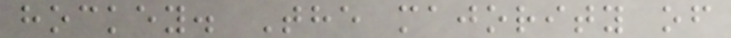hockey. The majority of
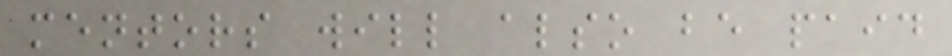mentors will also be paid
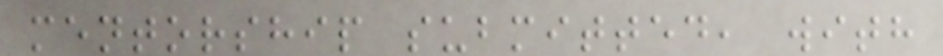mentorship submitted, with
